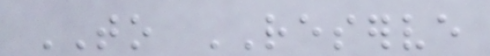TO RESERVE
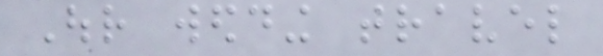Our wedding travel
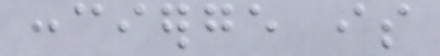concierge is
